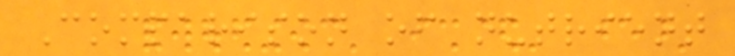Comparison of nutrient
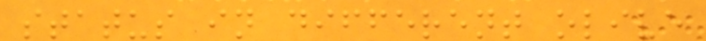status in different olive
